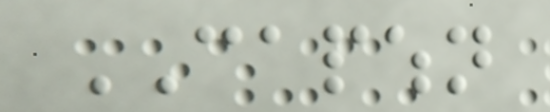CAPWHN
